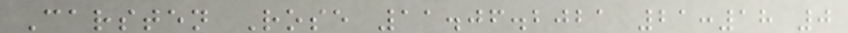Carsten Rose 11.06.2021 21:18 0
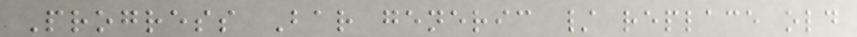Progress Bar generic / replace old
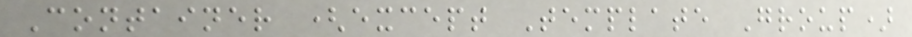Container (except Template Group)
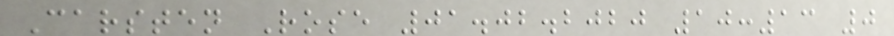Carsten Rose 01.02.2020 10:13 0
